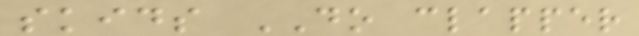skids DO clapper
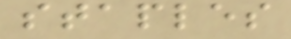staples
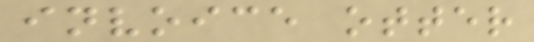invoice otter
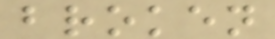broken
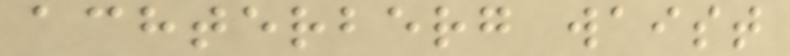achterberg waist
